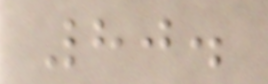80.
